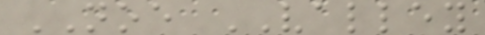NOE VALLEY
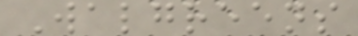Walgreens
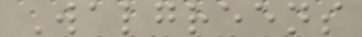Walgreens
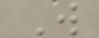W
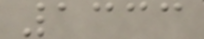1333
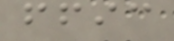ffic
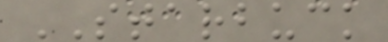STARBUCK
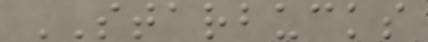STARBUCKS
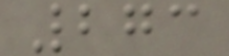273
